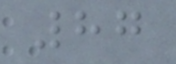87
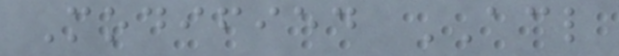Modified ACL
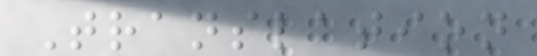Translation
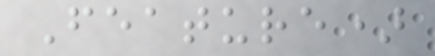Feature)
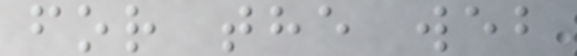for the web
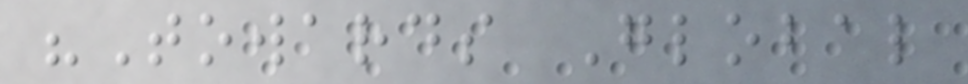"Towards Global
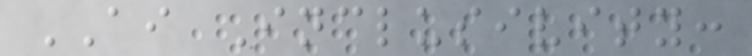AI Inclusivity:
